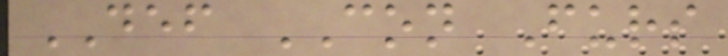DEF CON Furs
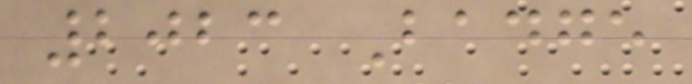2023 Badge
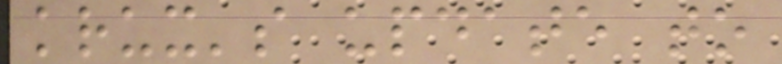krux's update to
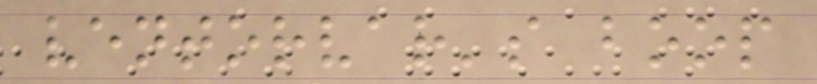ventorvar's boop
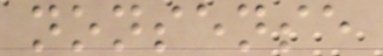nonsense
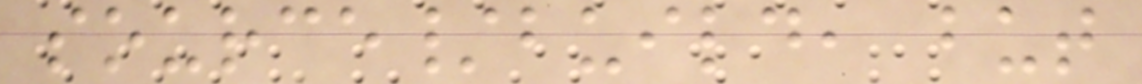source/build, but
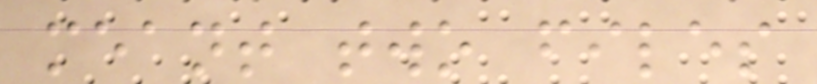meant two files
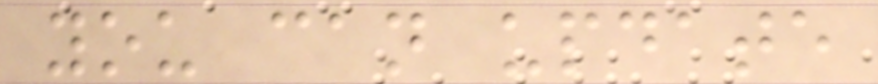you can update
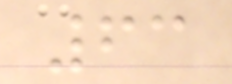63
